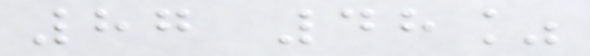87 48%
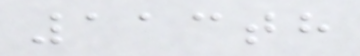113th
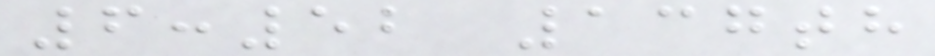6:52 137th
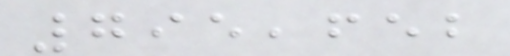795,652
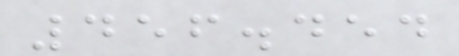456.454
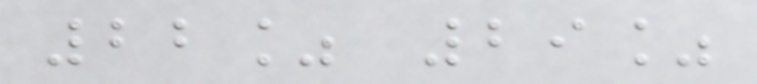22% 29%
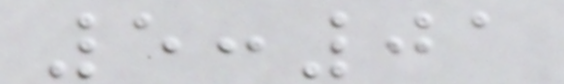5:01
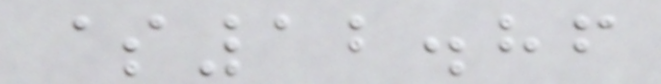$12.86
